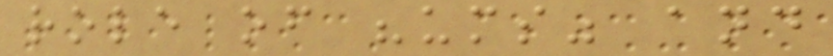role of "ums" and
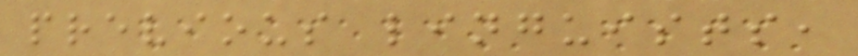previous linguists,
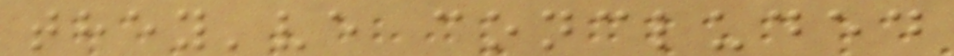they've concluded
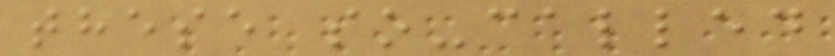these so-called
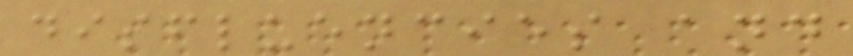disfluencies and
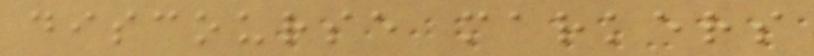discourse markers
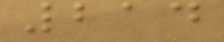214
